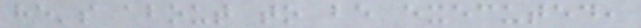he's about to be executed,
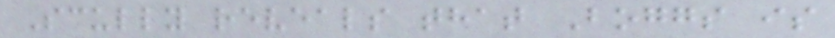Scully reveals that Boggs is
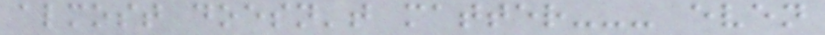almost doesn't matter--- even
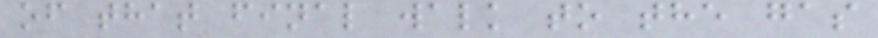of that final walk to the gas
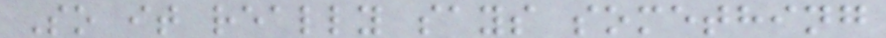So it really says something
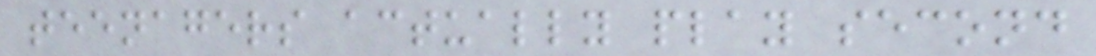teenagers actually play second
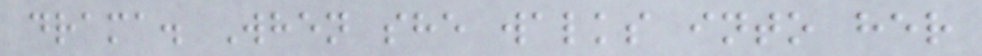drama. When she walks into her
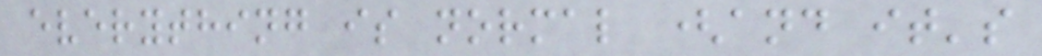everything is normal (and it's
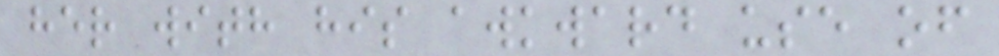her with his awkward use of
